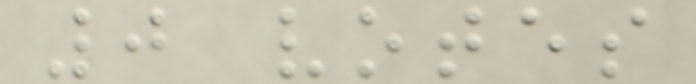0 votes
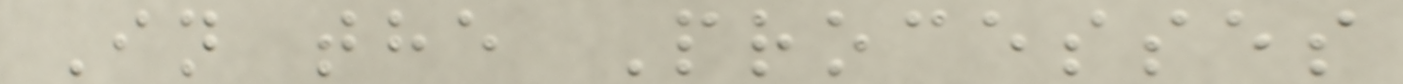In the Processes
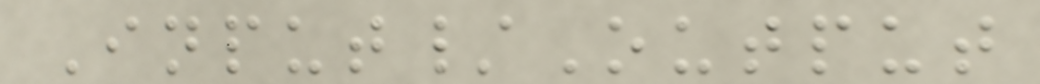Input/Output
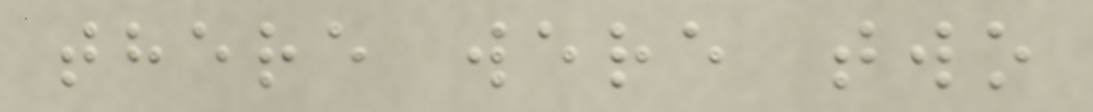there were two
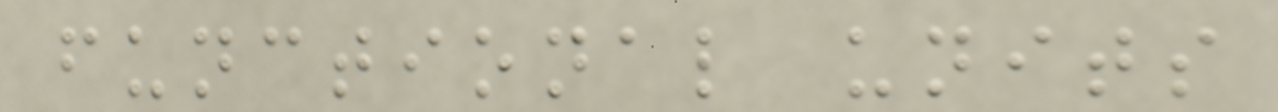functional units
